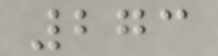273
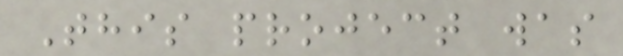This project was
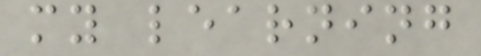my learning
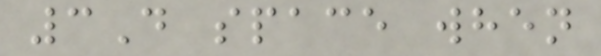3D space when
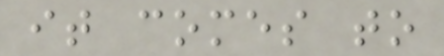it comes to
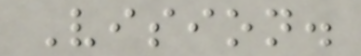Vision.
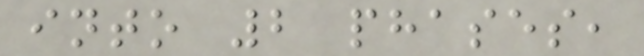into 2 phases,
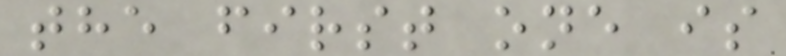the first one is
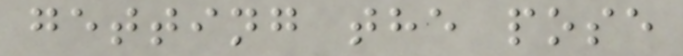getting the pose
